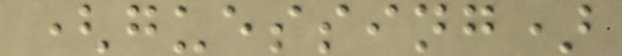(guessing)
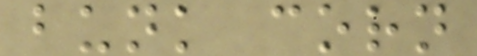bunk corn
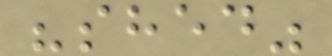"shed"
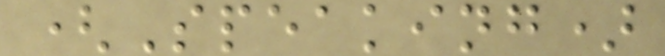(Speaking)
